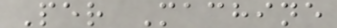Per Machine
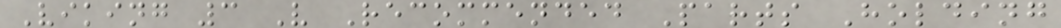Viking 3 V Recommended Parts Holding
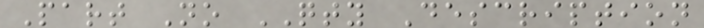Part No QTY Description
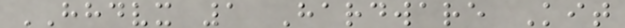HHDVX 1 Hardware Kit
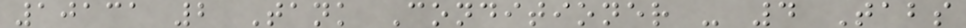10131 2 Tank Conditioner - 4 Tabs
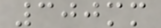300mm
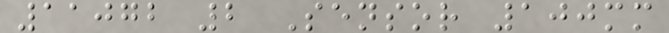11072 2 Sensor 100mm
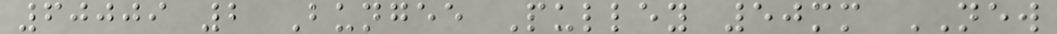60009 2 Bungee Pulley 50mm NEW
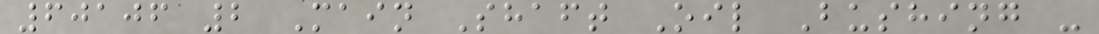60106 2 Main Shaft Oil Bushing -
